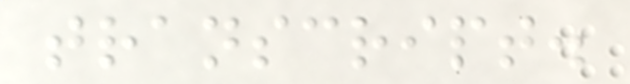transcript.
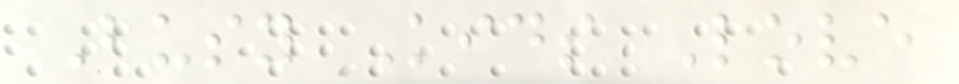Busy Kids Love
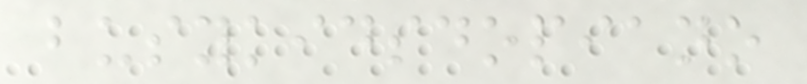busykidsdopiano
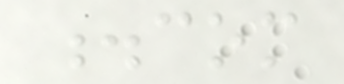.com
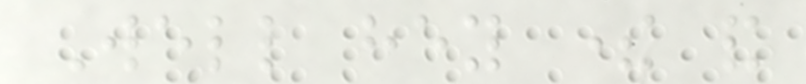Well hey there and
